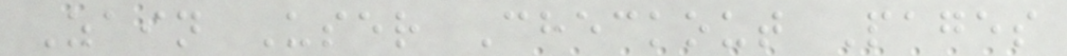Zain User Checkout Pages
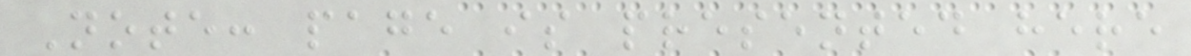Note: page is presented here
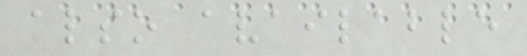also available
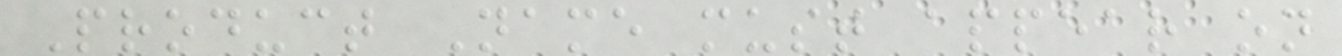Product Name must appear on
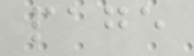page
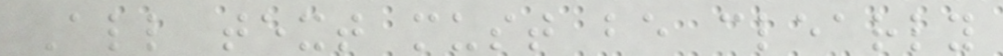All text must be clearly
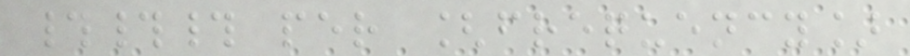### per [frequency]
